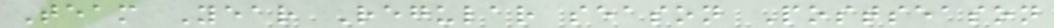Team Year Regular season Postseason
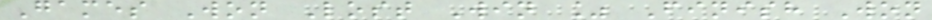Games Won Lost Win % Finish Won
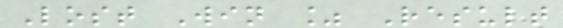Lost Win % Result
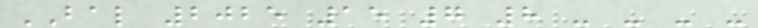BAL 2025 15 7 8 - - - -
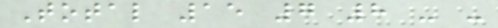Total 15 7 8 - -
